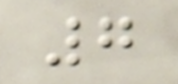7
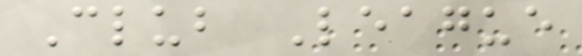Club League
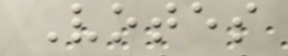Votes
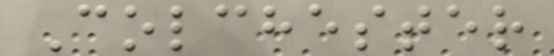Colchester
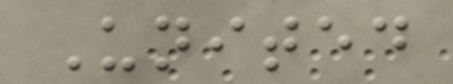United
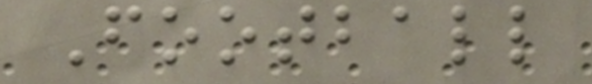Football
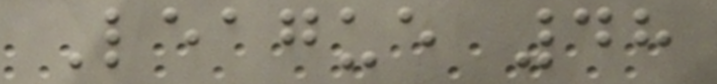League 48
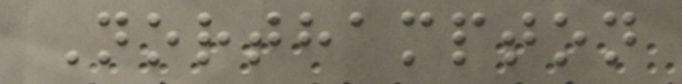Northampton
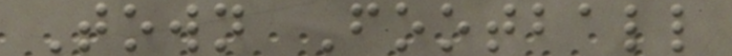Town Football
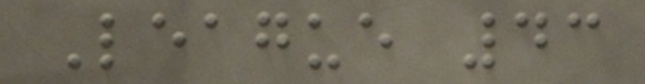League 43
